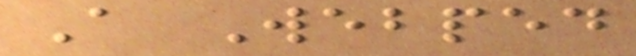A Webped
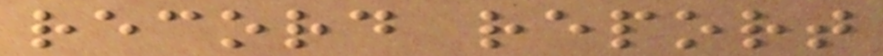record report
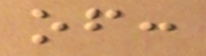of:
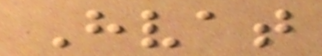Hvat
